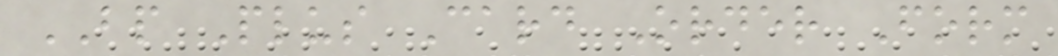BP Plus Card Order Form
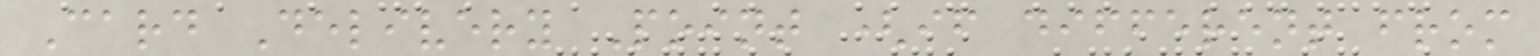Card Delivery Point (if different from
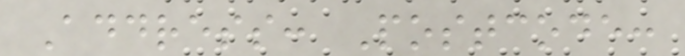Address: Postcode:
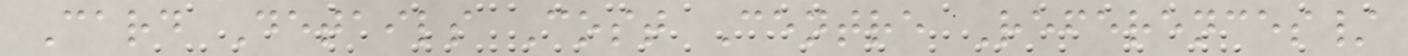Card Details Cost Centre References/
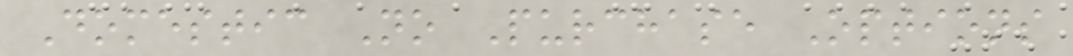Domestic No Purchase Options
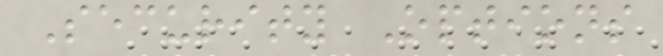Security Options
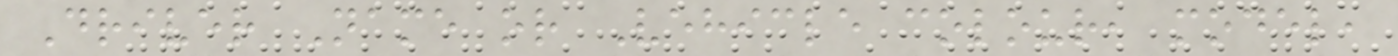Driver Name or Vehicle colour, model,
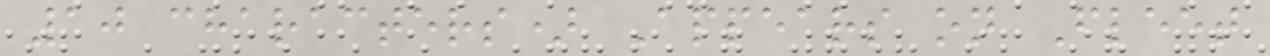10 characters) Appears on Fleet
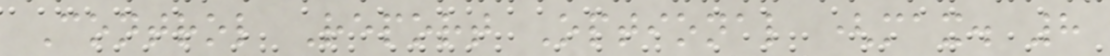Control Report Optional (max. 8
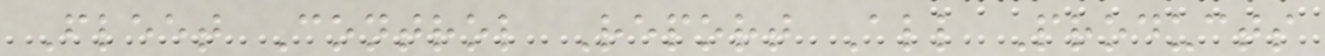Fleet Control Report All Products
